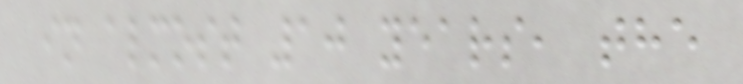in almost 10 years, the
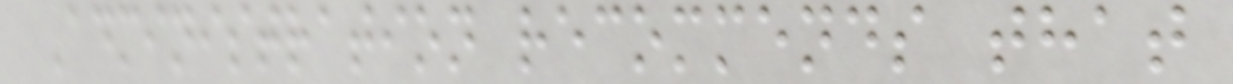Administration recommends that
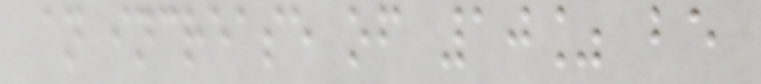an increase of 10% be
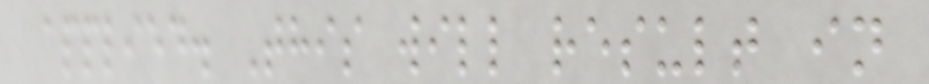applied. This will result in
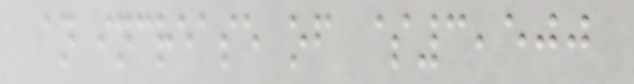an increase of $3,500
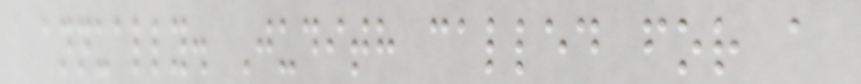annually. Judith called for a
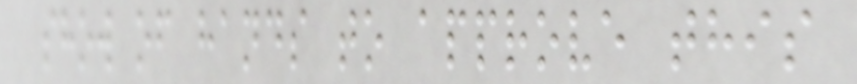show of hands to approve this
